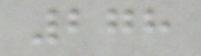278
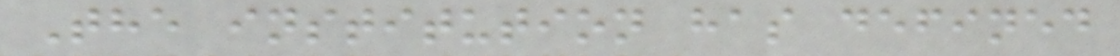The institution has defined
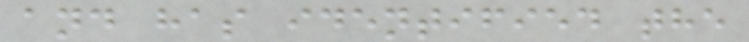and has identified the
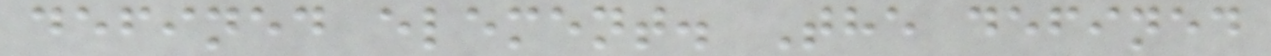defined element. The defined
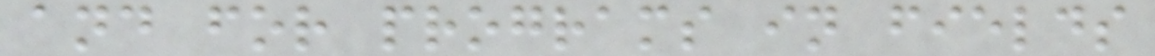and for programs in fields
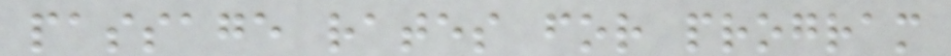passage rates for program
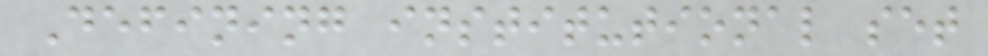Defining institutional set
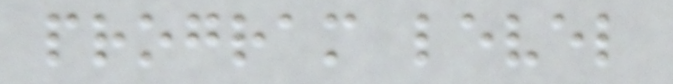program level
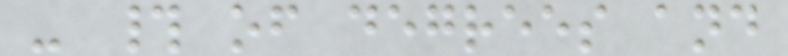- # of degrees and
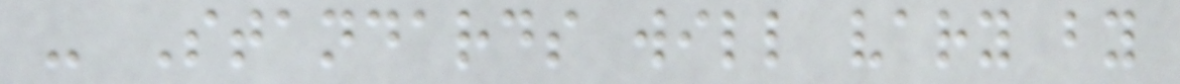- Standards will vary by
